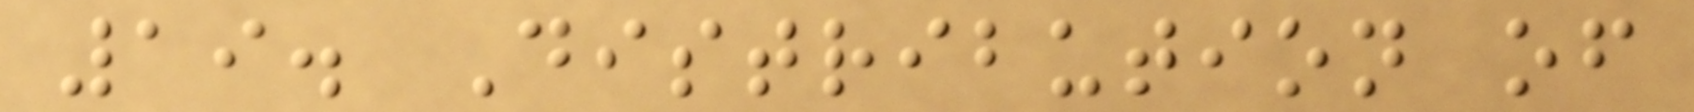19. Distribution of
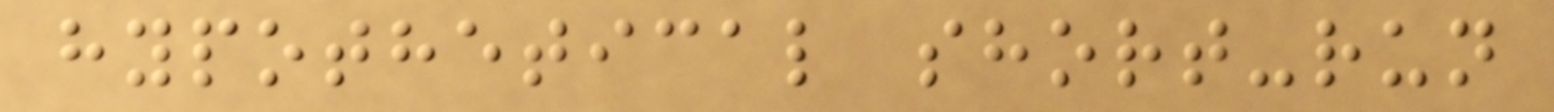hypothetical short-run
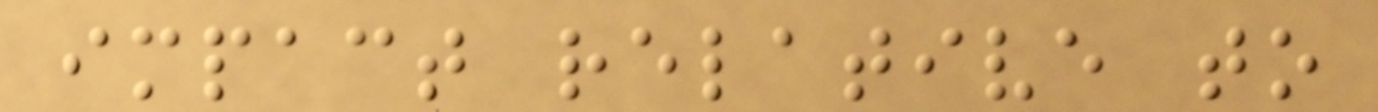impact relative to
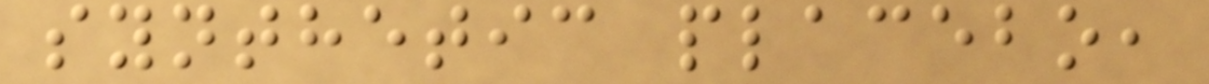synthetic placebo,
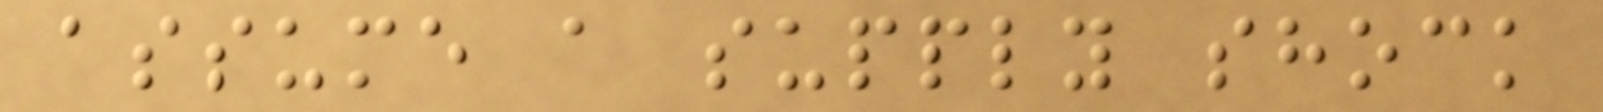assume a supply shock
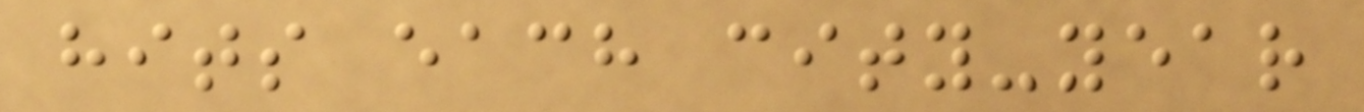hits each city-year
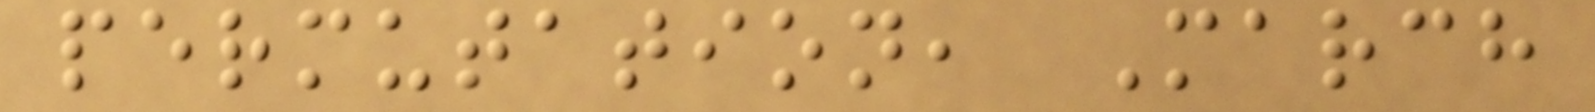permutation, March
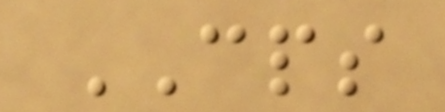CPS
